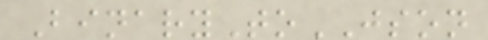BinaryToJSON
